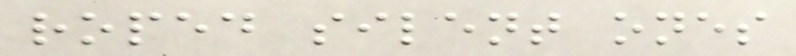roped silent ones
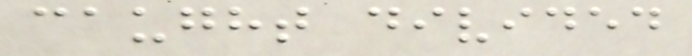caught divided
